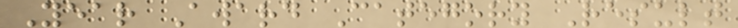Year Award Category Result
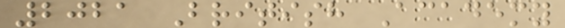2021 British Academy
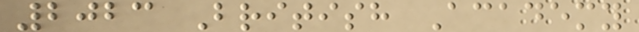2023 British Academy
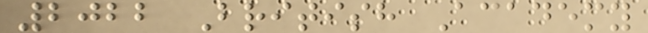2022 British Academy
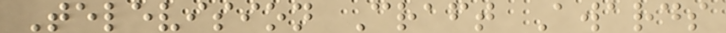Television Craft Awards
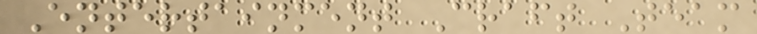Entertainment Craft Team
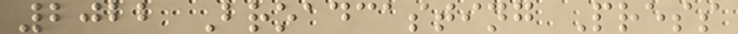2022 Broadcasting Press
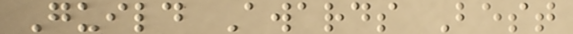Guild Awards Best
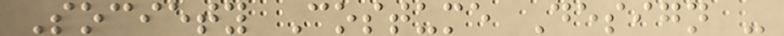Society Costume Design -
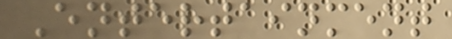Entertainment
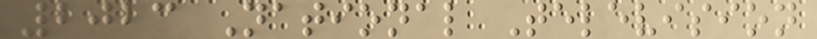2023 National Television
